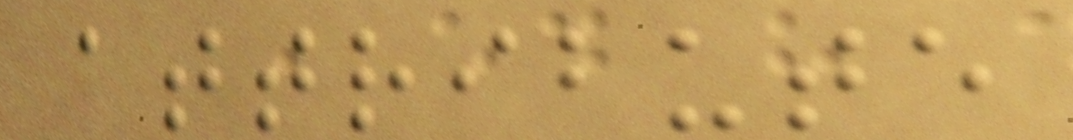attribute
